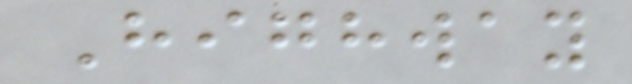Highway
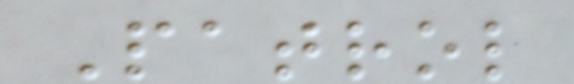Patrol
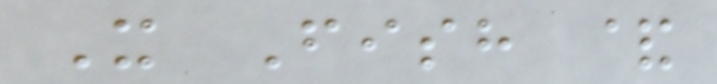X Fish &
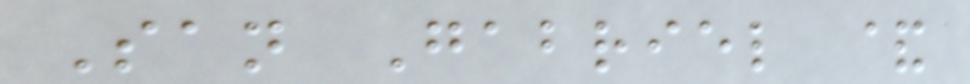San Gabriel &
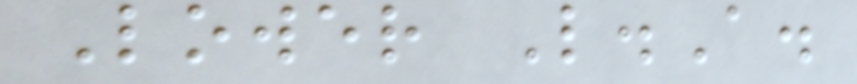Lower L.A.
